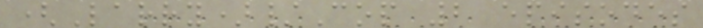(Larry)/Cop 2 episodes
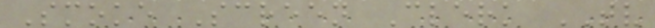Smoke Screen Clerk TV
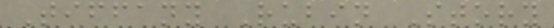Tiffany Rubin Story
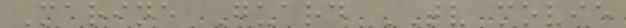Marine Guard TV movie
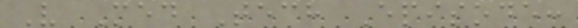V Med Tech Episode:
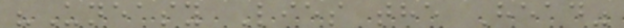"Uneasy Lies the Head"
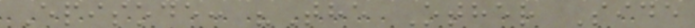Episode: "The Other Side
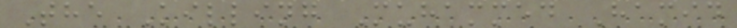The Killing Muhammed Hamid
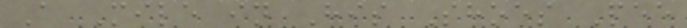A Mile in His Shoes Pee
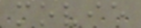movie
